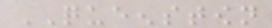QUEENSTOWN
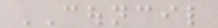COUNCIL
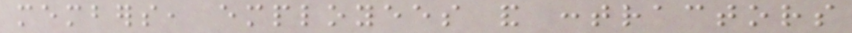members, employees and contractors
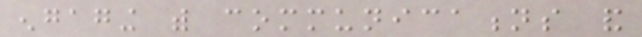engaging with communications and
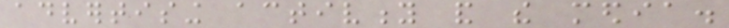advertising activity and the media.
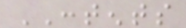CONTENTS
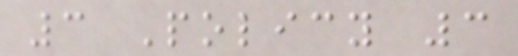3 Policy 3
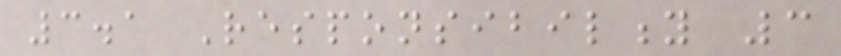3.1 Responsibility 3
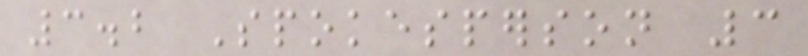3.2 Spokesperson 3
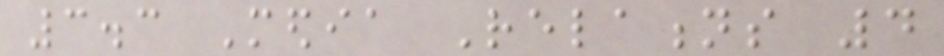3.3 Media Relations 4
